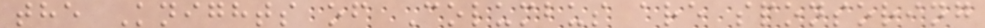the Knights of Columbus are sponsoring
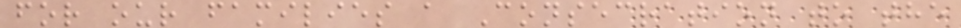for our families a Consecration to the
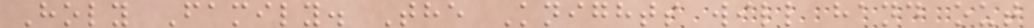Holy Family. The Knights will hand out
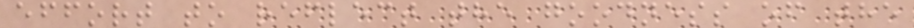effort to reflect the goodness of the
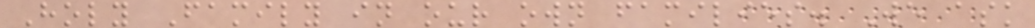Holy Family in our own families. We ask
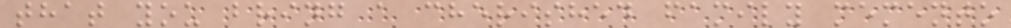that you bring a cherished family memento
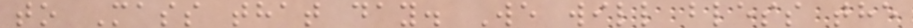to Mass that day. We will bless the
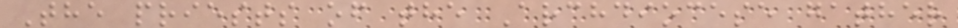The priests of the Archdiocese gather
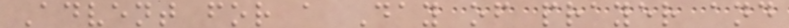Advent for a Day of prayer and
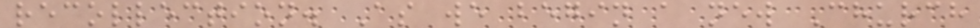recollection. As we begin a new Church
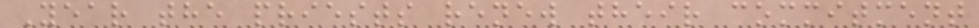Year the priests renew their commitment
